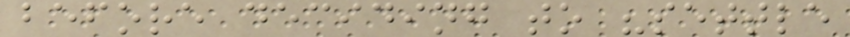before deciding to "settle
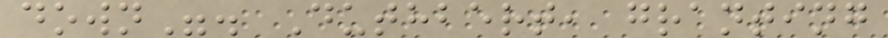down". Duthbert, granting
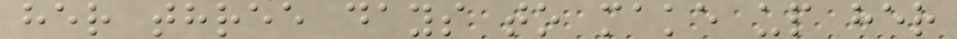her three days to make up her
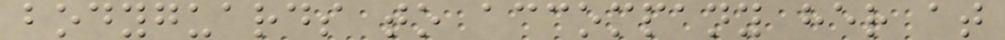bodyguards to accompany her at
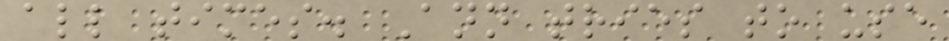all times. Ann tries to use
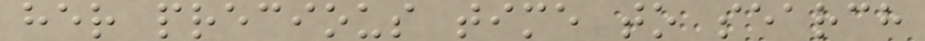her precious time to search
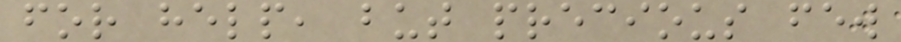for help, but precious few
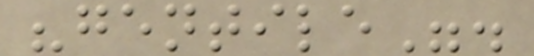"gentile".
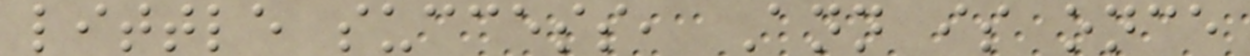little success, Ann is once
